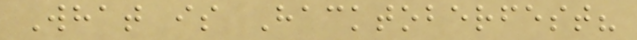What is Hacktoberfest?
